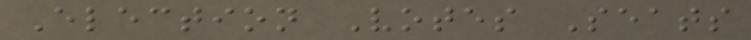Election Votes Seats
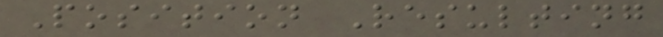Position Resulting
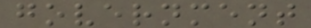government
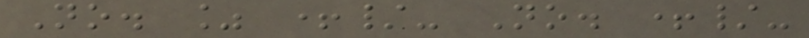No. % +/- No. +/-
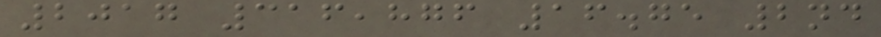2017 316,876 16.75 2nd
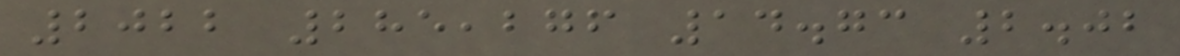2022 285,276 14.73 2.02
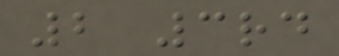2 3rd
